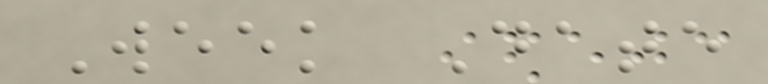Week Date
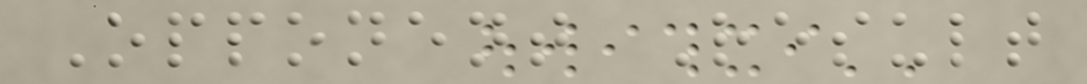Opponent Result
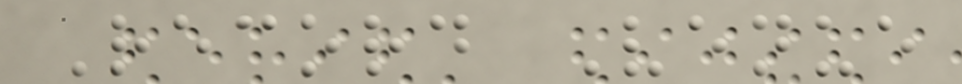Record Venue
